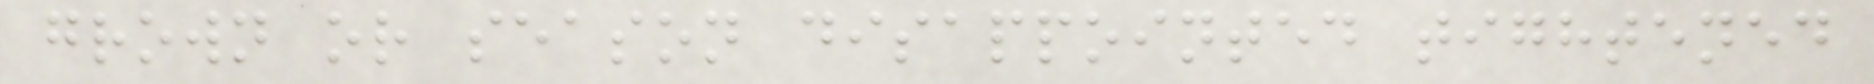grown or season disappointed tightened
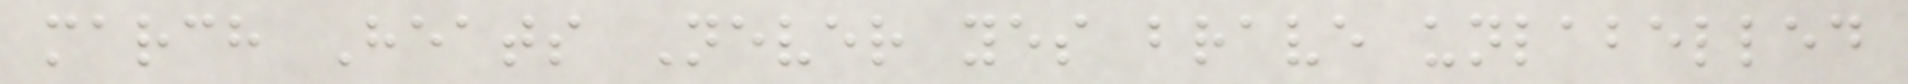march Heats Never yes brave unlabelled
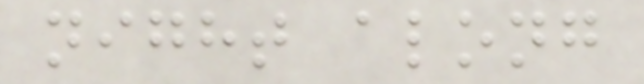night along
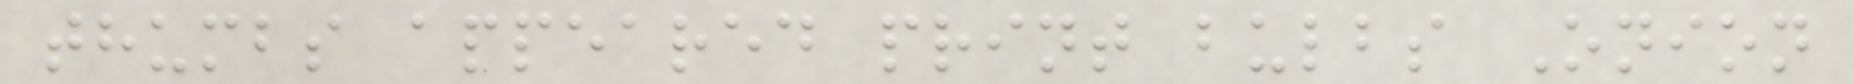thumbs appeared print bulbs Onion
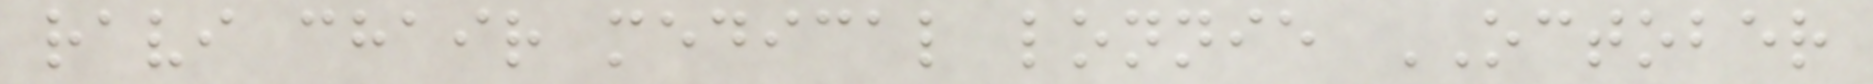ravi chair medical lonnie OCTOBER
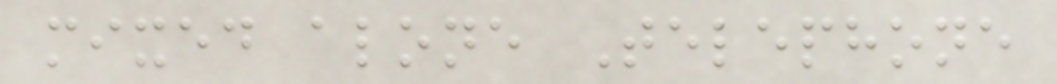mixed alone Telephone
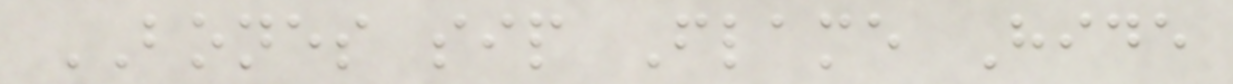BONES sip Flame Hide
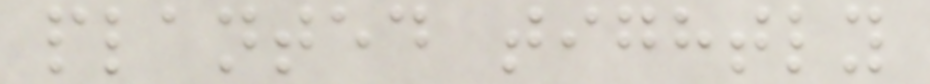planted tightly
